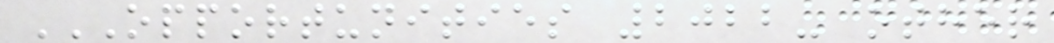OPPORTUNITIES 2022- OTHER
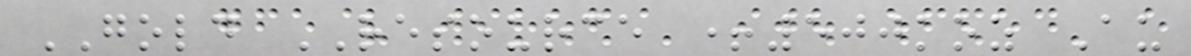GOLD RESOURCE +500koz Au
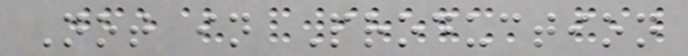Not in Production
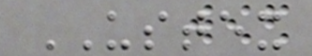USTEX
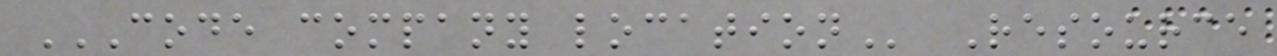CODE COMPANY LOCATION Resource
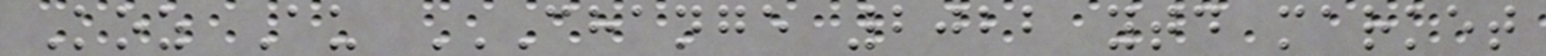Koz Au CHANGE 2022 YTD MARKET
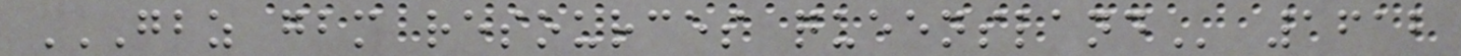GBZ GBM RESOURCES QUEENSLAND 1612
